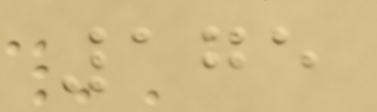175
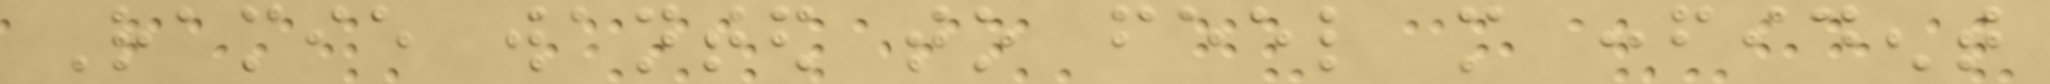Ramie wanted to feel more confident
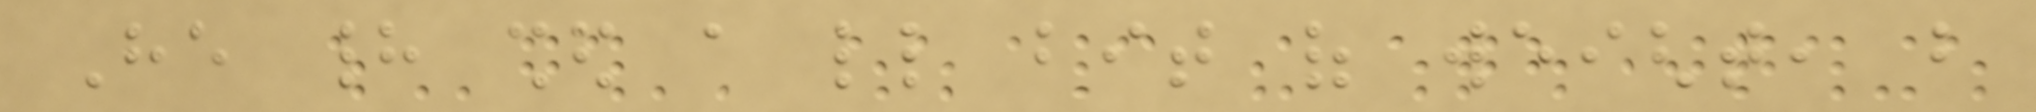He had shed a little bit of weight, but
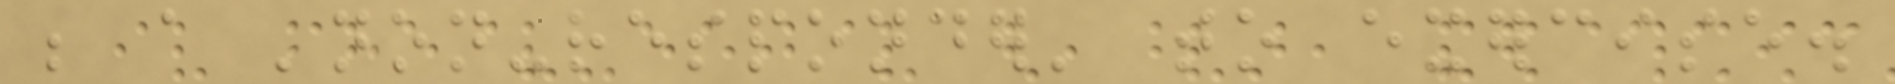be a 'non-responder' to exercise.
